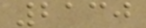2130
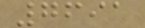7691
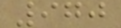970
